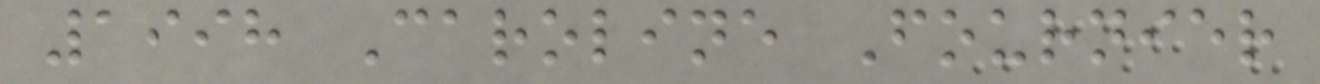1998 Caroline Fournier
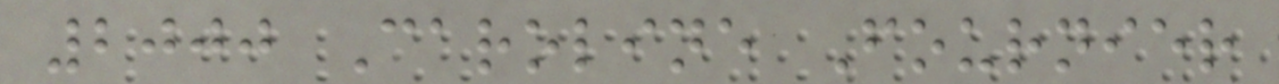2000 Caroline Fournier
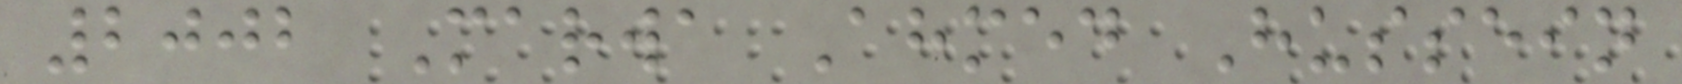2002 Marwa Ahmed Hussein
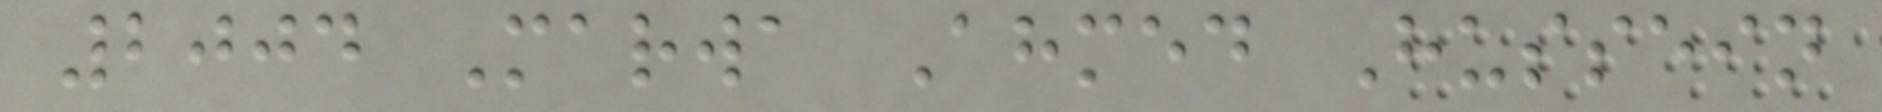2004 Marwa Ahmed Hussein
